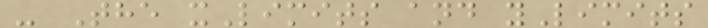- The xLimits and yLimits
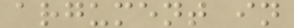argument in
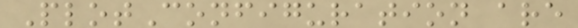PlotConfiguration are
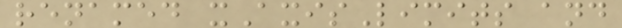renamed xAxisLimits and
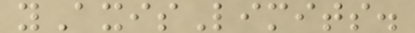yAxisLimits.
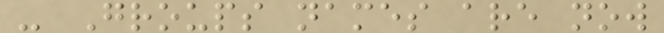- Groups names are now
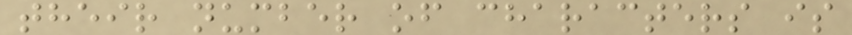their number of characters is
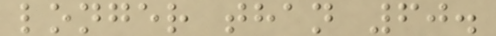longer than 60.
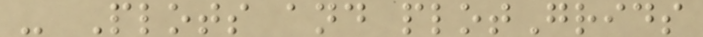- Plots and plotGrids
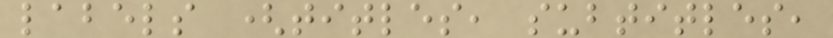labels (titles, subtitles,
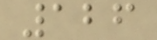126
